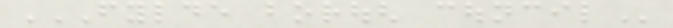FYLDE BOROUGH COUNCIL
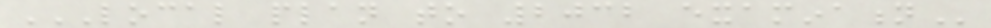LOCAL PLAN TO 2032 EXAMINATION
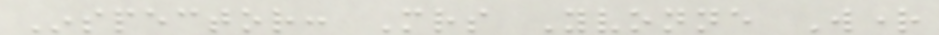Inspector: Mrs Yvonne Wright
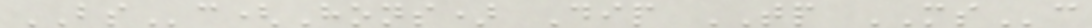BSc(Hons) Dip TP MSc
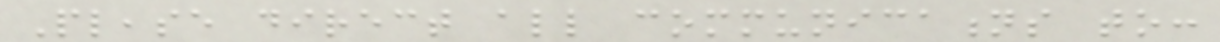Please direct all communications to:
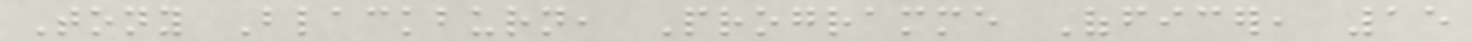Tony Blackburn, Programme Officer, 15
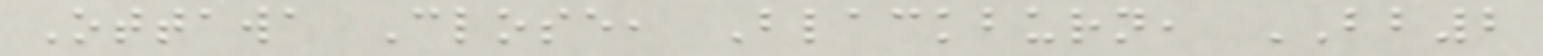Ottawa Close, Blackburn, BB2
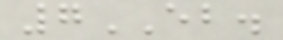7EB.
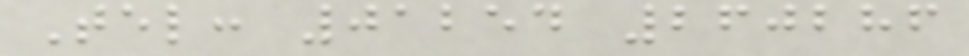Tel: 01254 260286
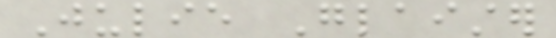Julie Glaister
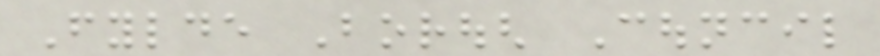Fylde Borough Council
